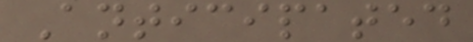Anticipated
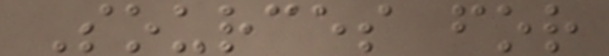Sources for
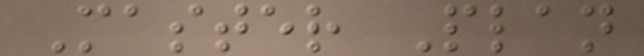Master Plan
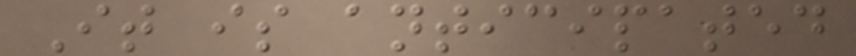It is anticipated
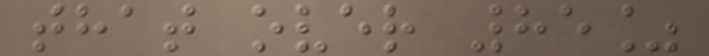that over 85%
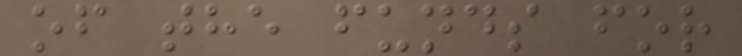of the funds for
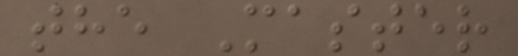the Master
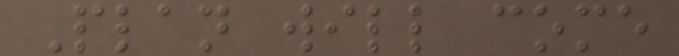Plan will come
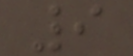9
